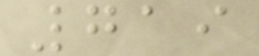719
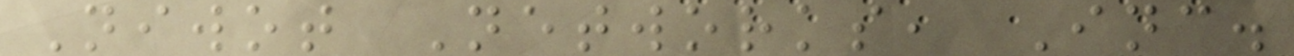Niwot Networks, Inc.
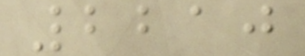2210
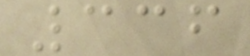336
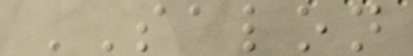SALON
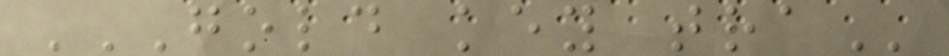GOLD KEY TRA
